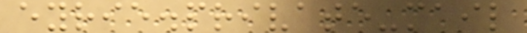eyrie.private-mail
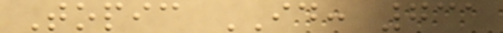Topic ID: 731
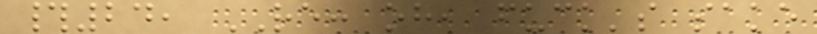#24, RE: oh, fuck's sake
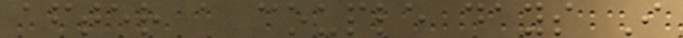after a couple days I
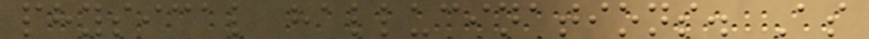physical hallucinations. As
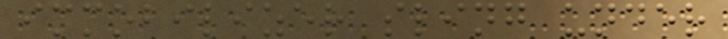immobilizer sling under
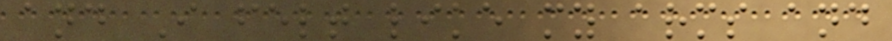and I felt like my arms and
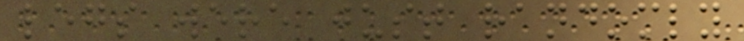legs were just randomly
